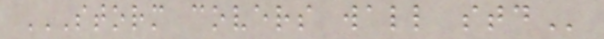STORM COVERS WALL STD
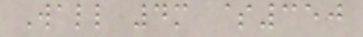Wall 4m $350
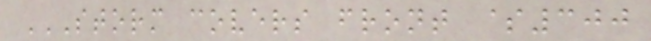STORM COVERS FRONT $300
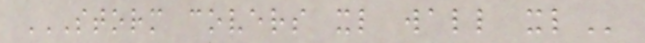STORM COVERS XL WALL XL
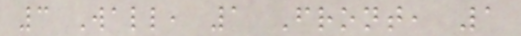3 Wall, 1 Front, 1
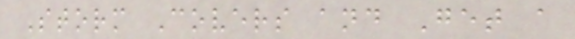Storm Covers and Get a
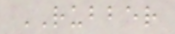RUBBER
